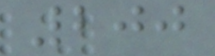200
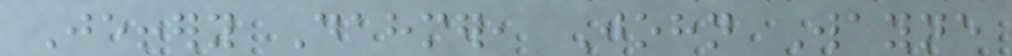Jeffery Dahmer, John Wayne
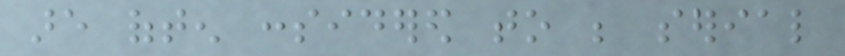are often considered to be serial
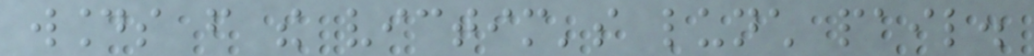wounds from the victim's lunch pail.
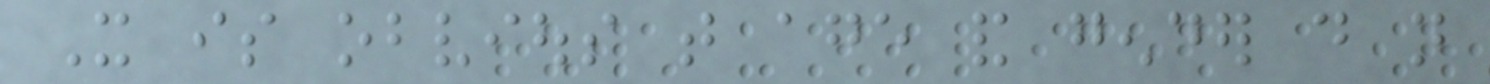It is obvious that age and gender do not
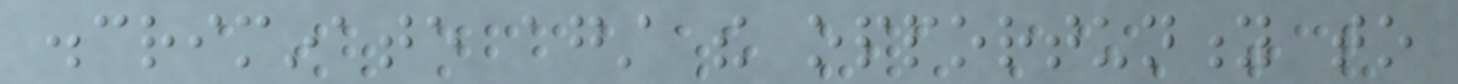discriminate against the opportunity to
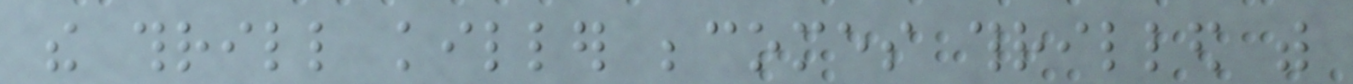the thrill killer becomes thrilled with
